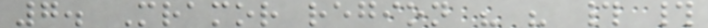7. Mramor region " " # #
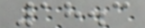18.3
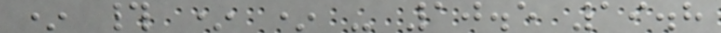* # * * - 10.5 19.8
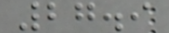27.9
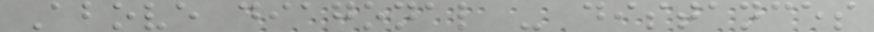Above diagonal - distances
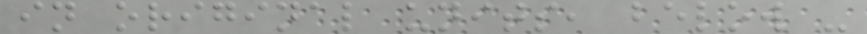in original units, below -
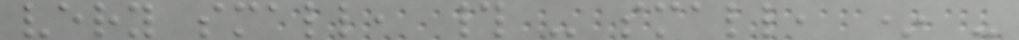very small, # - small, * -
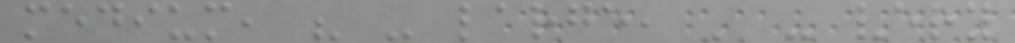medium, " - large, ' - very
